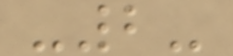-2-
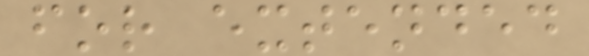for extended
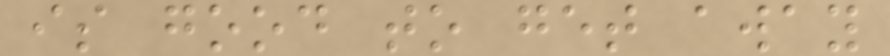is good to get away
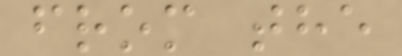from the
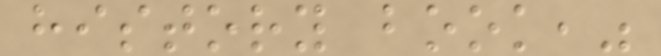history book,"
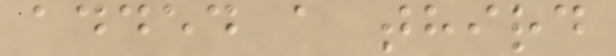added a third
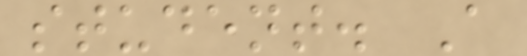student. A
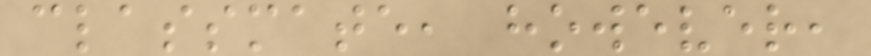classmate, however,
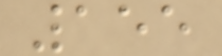155
